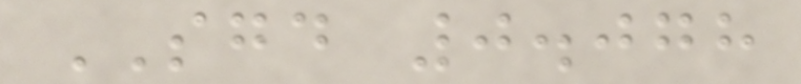SGD 0.078
